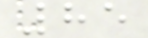85
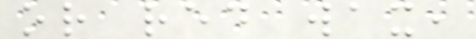or red wax,
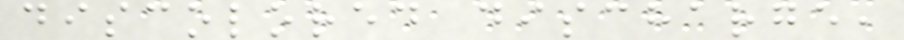discolored discharge,
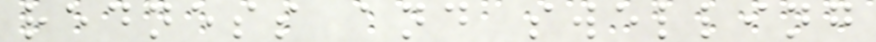redness and swelling
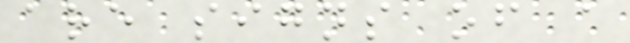are signs of a
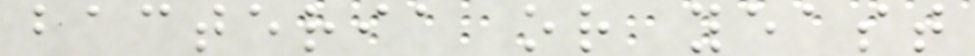bacteria or yeast
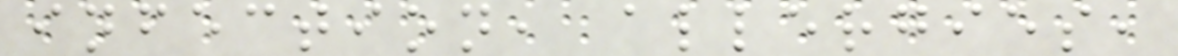infection, allergies,
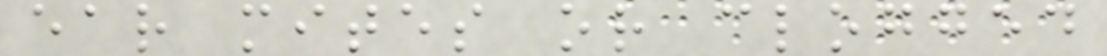ear mites or clogged
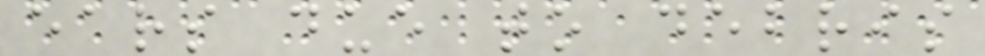ears due to debris
